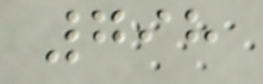798
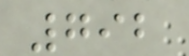792
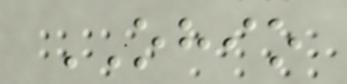OHIO
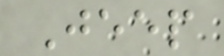Jeep
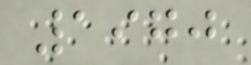1970
